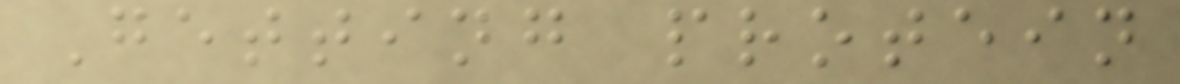Getting protein
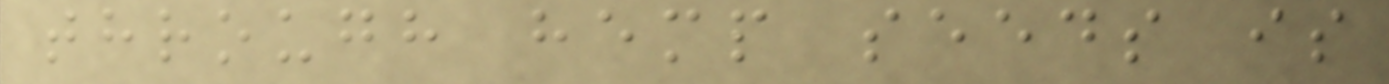through hemp seeds is
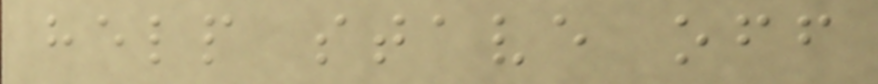help stave off
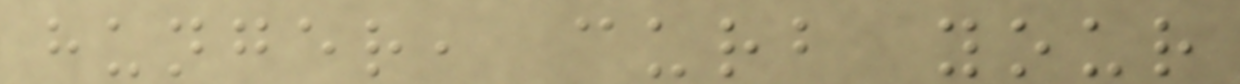hunger, curb your
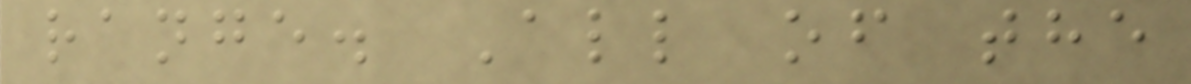range. All of the
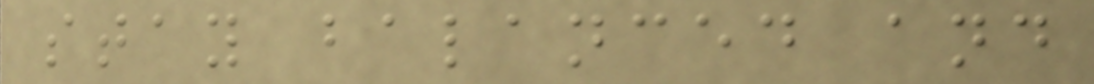stay balanced and
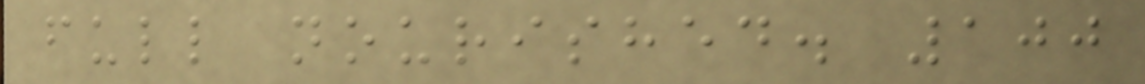full nourished. 100
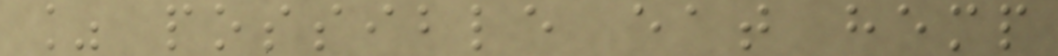% possible eat hemp
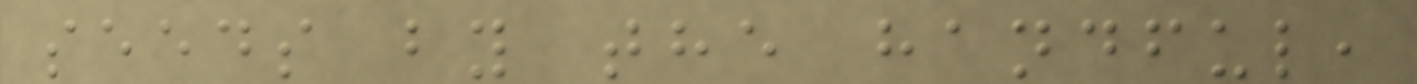seeds by the handful,
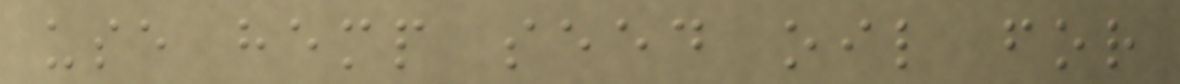use hemp seed oil for
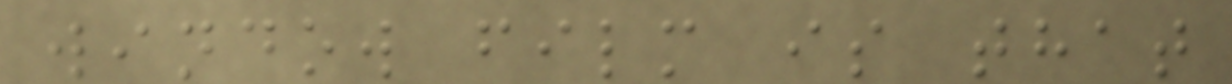window film is that
